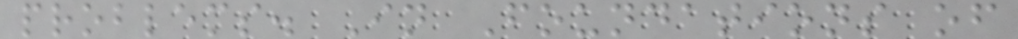problems. In Foundations of
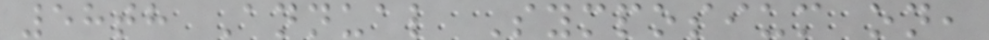58th Annual Symposium on,
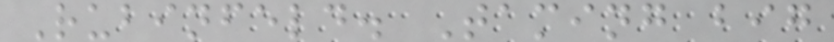Rubinfeld. Taming big
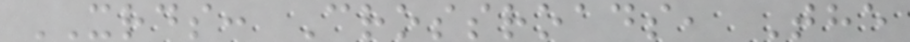XRDS: Crossroads, The
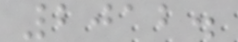2012.
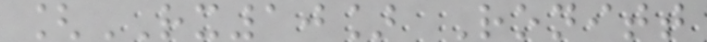[RX10] Ronitt
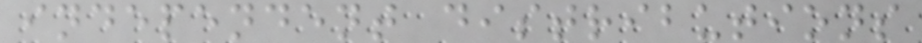independent distributions
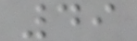49
